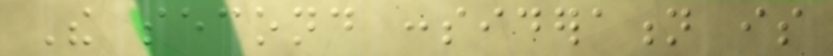The second consideration is
